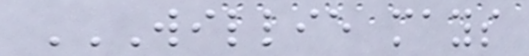WILLIE MAYS
